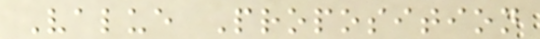Value Proposition
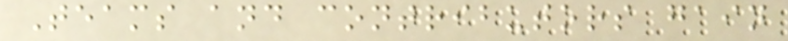Teams and contributors gain
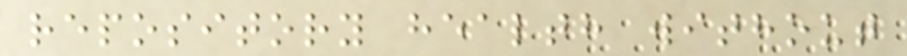repository health without
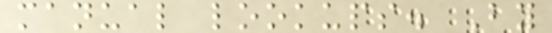manual lookups. By
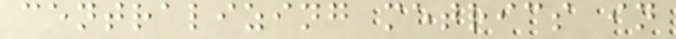centralizing metrics in
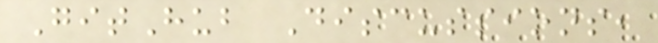GitHub Discussions,
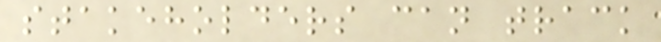stakeholders can track
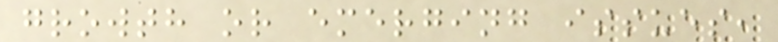growth or emerging issues,
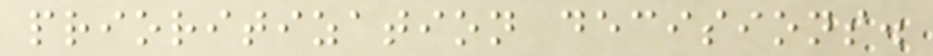prioritization decisions.
